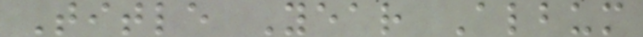Title Year Album
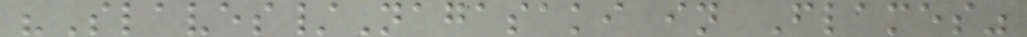"Slaves/Nagasaki in Flames"
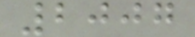2007
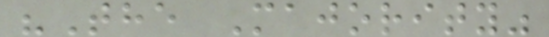"The Majority"
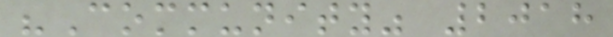"Community" 2018
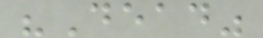"Dead"
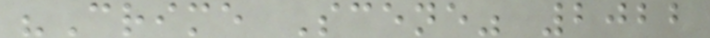"Crime Scene" 2022
